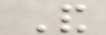And
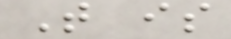That is
